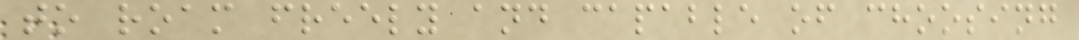to roam freely and capable of choosing
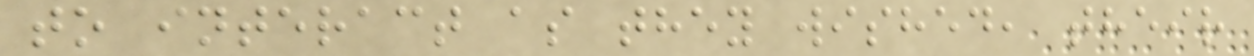to interact as they wished, their
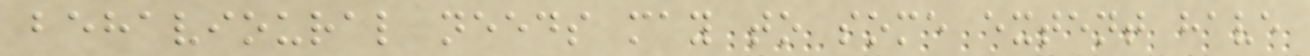behavioural needs may to some extent have
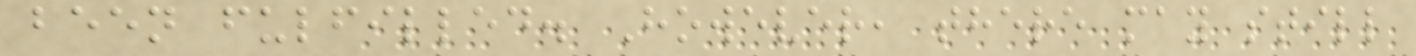been fulfilled. However, there may still
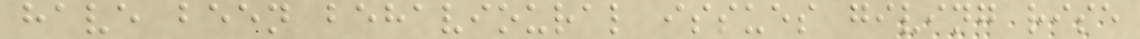have been behavioural issues giving rise
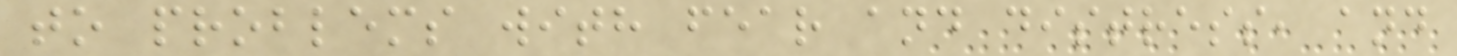to problems with fear and distress, and
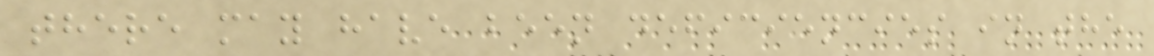there may have been deficiencies in the
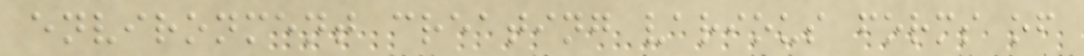environment creating various forms of
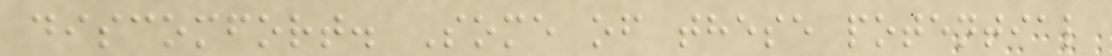discomfort. Some of these potential
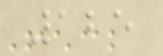125
